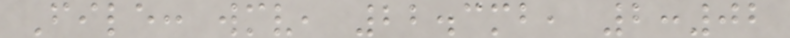File: wmv, 22.3mb, 2:02
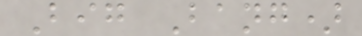Big Bang)
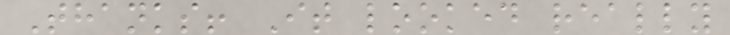Thanks! It looked really
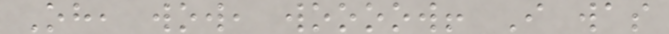Oh, wow, woooow! I was
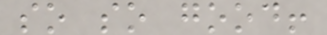so so good!
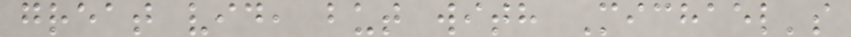great vid, but with Michael's
